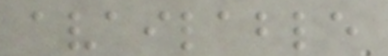available
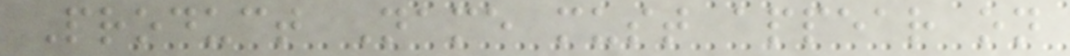Product Name must appear on
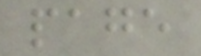page
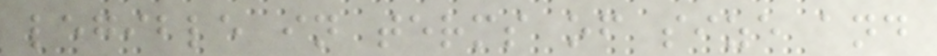legible in terms of size and
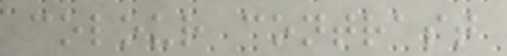colour contrast
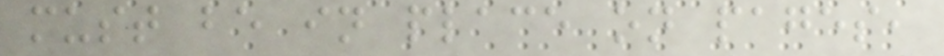must be in place on pages,
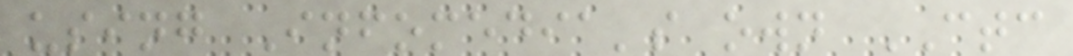using Infomedia's own CTC
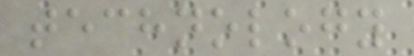technology
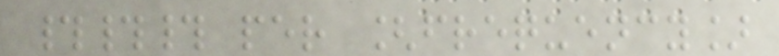### per [frequency]
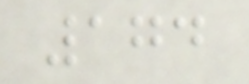174
